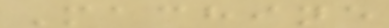Machine
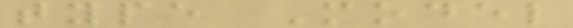type Model
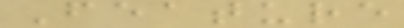Feature
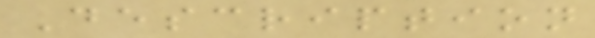Description
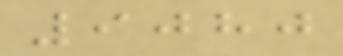9080
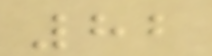82
